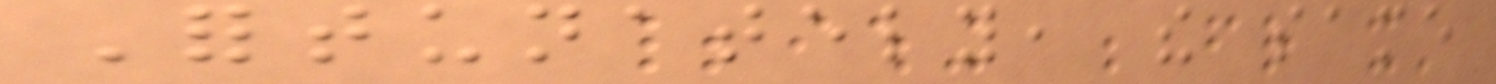Fortunately, the same
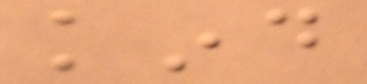kind
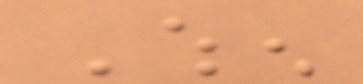When
